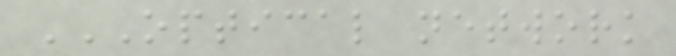OPTICAL NETWORK
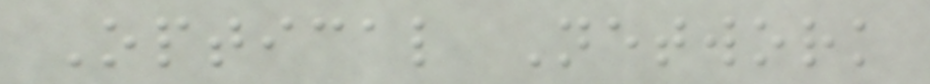Optical Network
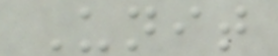Unit
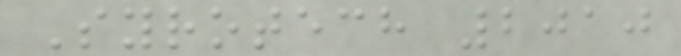Syrotech 2010
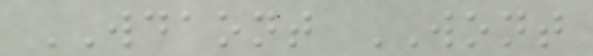WDAONT WONT
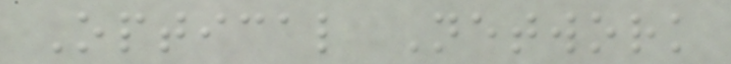Optical Network
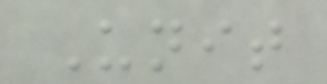Unit
